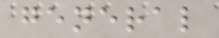general
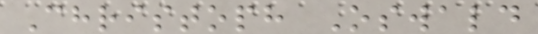Christoph Oswald
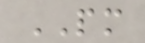PM
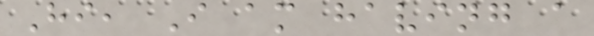Hi, I am having a
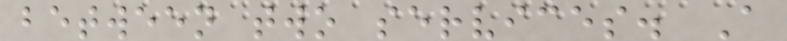between two services. A
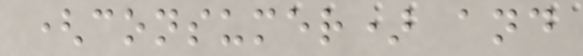(consumer) and
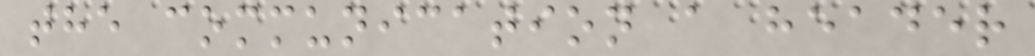the communication a header
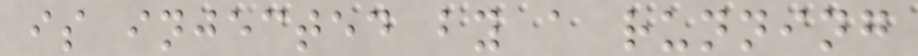is injected by a running
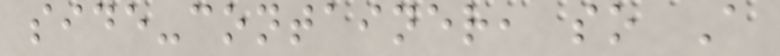side-container, so A
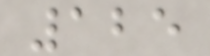125
